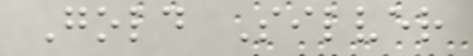Gold Silver
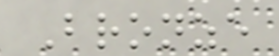Bronze
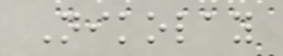Nikolay
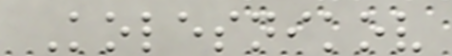Kolesnikov
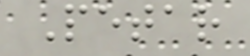Petar
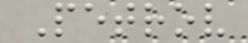Petrov
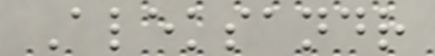Aleksandr
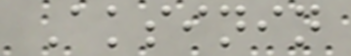Aksinin
